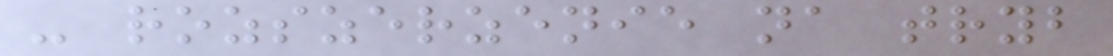- rozszerzenie na tryb
